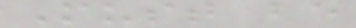Must be
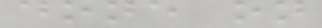done on
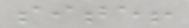site!
